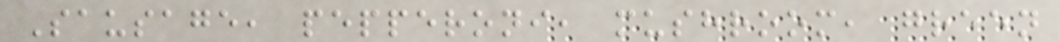Sausage, pepperoni, mushroom, green
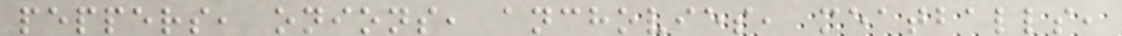peppers, onions, anchovies, meatballs,
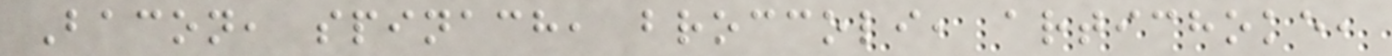Bacon, spinach, broccoli, artichoke,
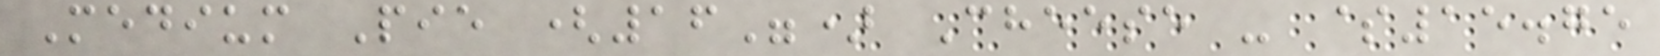Medium Pie (16") Cheese - $15.75
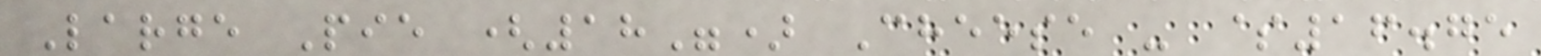Large Pie (18") Cheese - $16.75
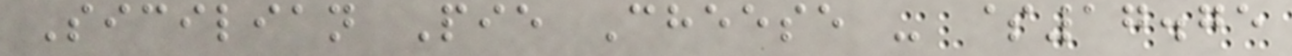Sicilian Pie Cheese - $17.75
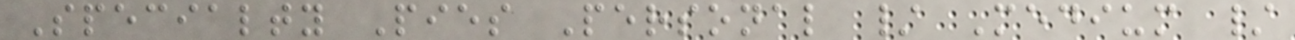Specialty Pies Personal / Medium /
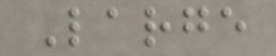Large
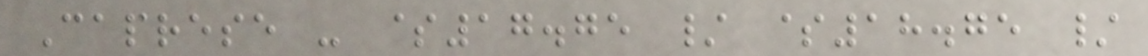Caprese - $17.75 / $18.75 /
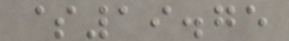$19.75
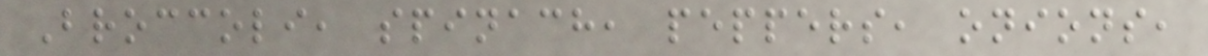Broccoli, spinach, peppers, onions,
